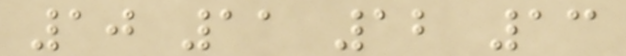10 11 12 13
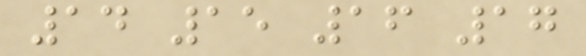14 15 16 17
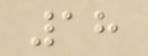18
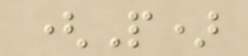(P)
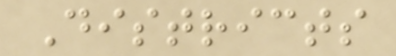Districts
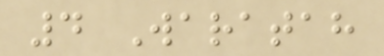4 Waratah
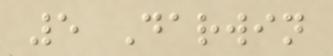5 Darwin
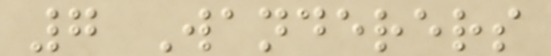7 Wanderers
